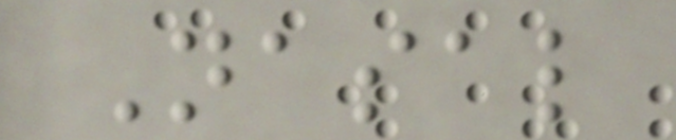Nasal
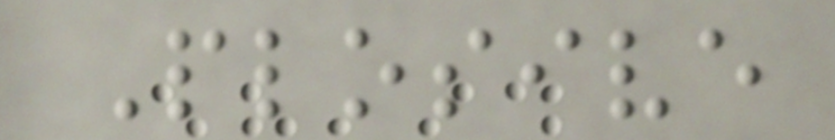Plosive
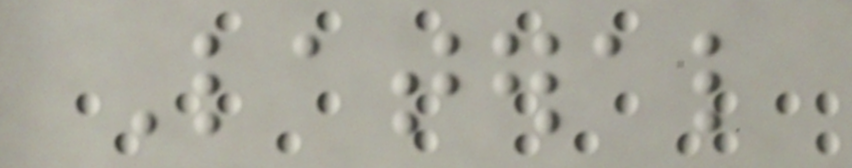Lateral
